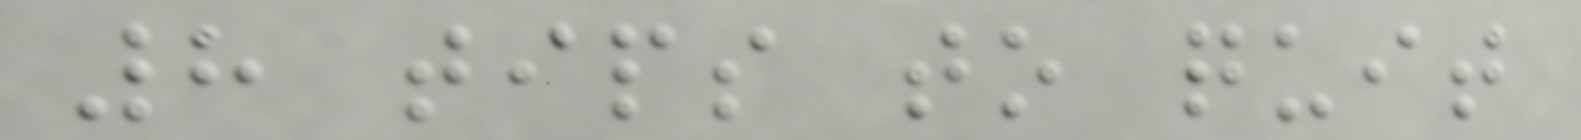8 tips to quit
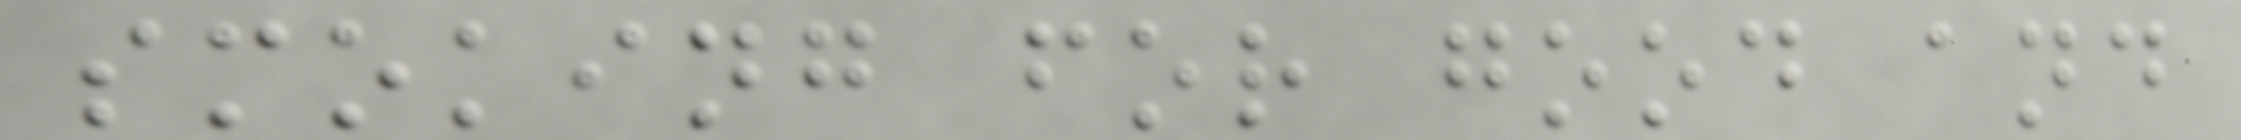smoking for good and
